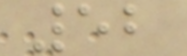52
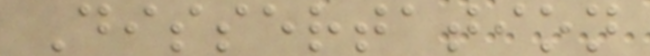Dissertation
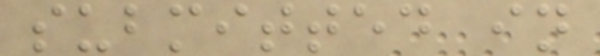submitted in
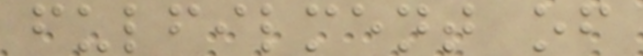fulfilment of
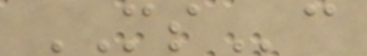MSc
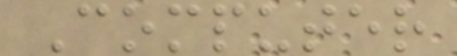Computer
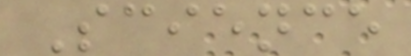Science
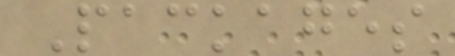Packages
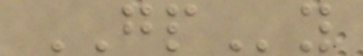GPy
